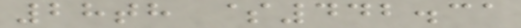28th $442.31
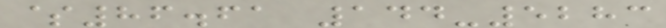$86.61 144-5283
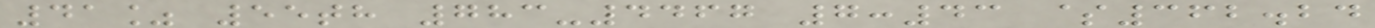41% 55th 783-4467 7:43 $362.24
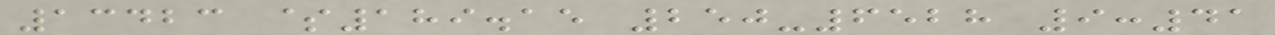13423 $189.15 250-6528 9:41
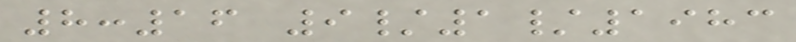8:16 9/1/1983
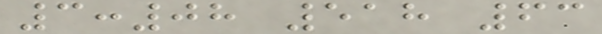3:08 518 63
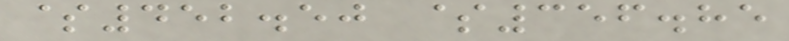$452.50 $356.85
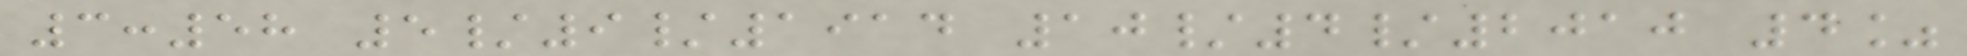3:58 5/9/1914 10/4/2010 4%
